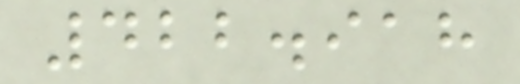422.918
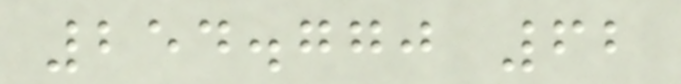254.770 62
